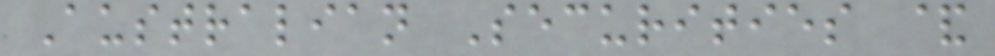Australian Securities &
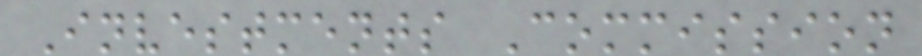Investments Commission
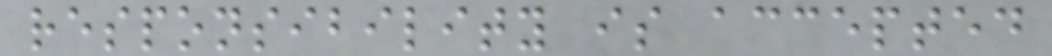responsibility is accepted
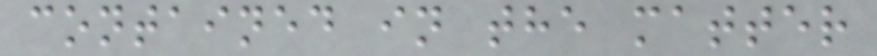contained in the matter
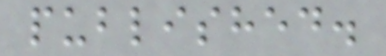published.
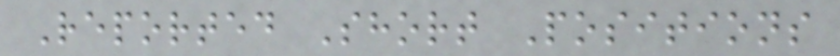Reported Short Positions
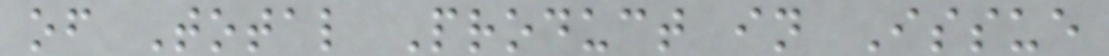of Total Product in Issue
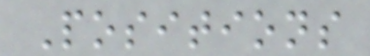Positions
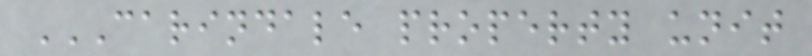CARINDALE PROPERTY UNIT
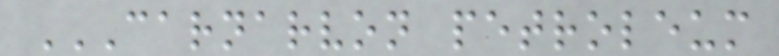CARNARVON PETROLEUM
